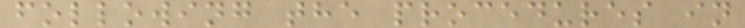following the procedures in
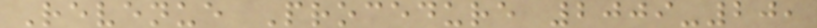Revenue Procedure 2009-20,
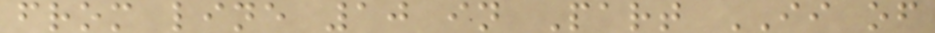from line 10 in Part II of
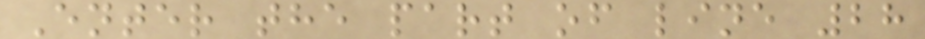Enter the part of line 28
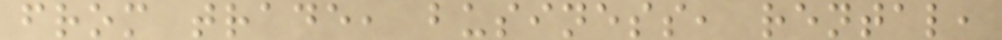from trade, business, rental,
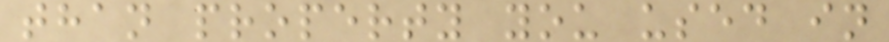than property you used in
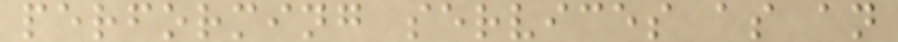performing services as an
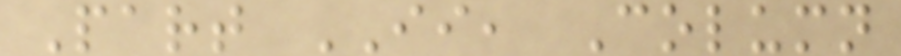Part II, Column
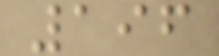196
